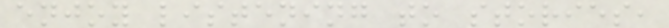enjoy listening to stories,
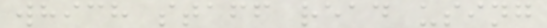which staff read using
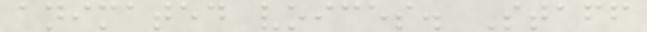animated voices. Staff
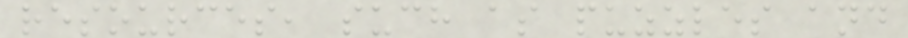resources, such as puzzles and
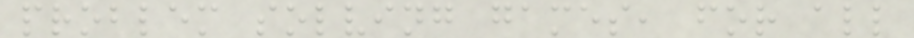problem solving games, for all
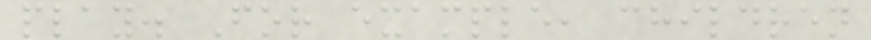play. For example, children
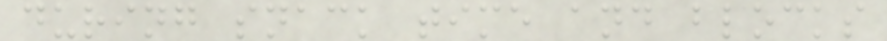during snack time and blocks
